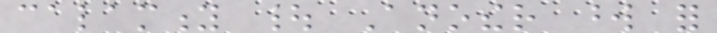calamity | Another word for
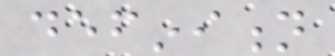definition
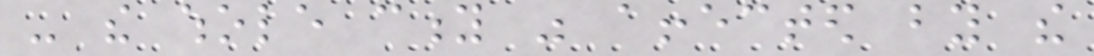- the whole city was affected by the
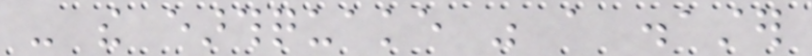- the earthquake was a disaster
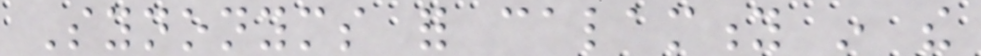Synonyms for calamity in the
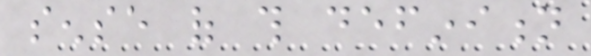sense of this definition
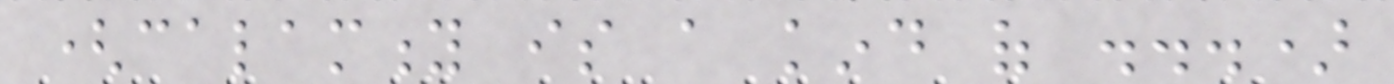(calamity is a kind of ...)
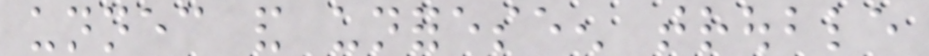unnecessary and unforeseen trouble
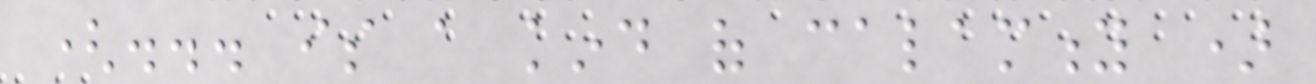(... is a kind of calamity )
